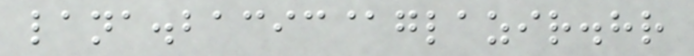lana.bacic@glazir.hr
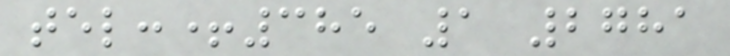tel:+385 1 2781
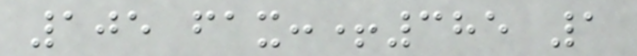105 fax:+385 1
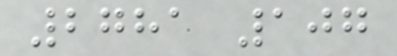2781 107
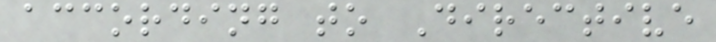according to Directive
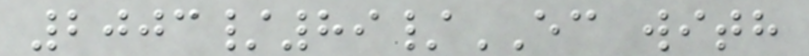2003/89/EC with
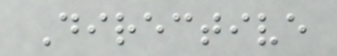Directive
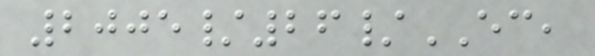2005/26/EC,
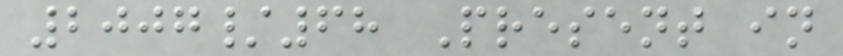2007/68 Present in
